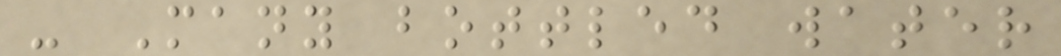- Many bottled water
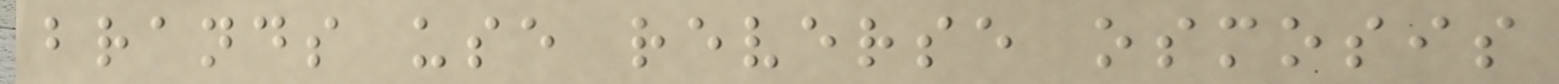brands use reverse osmosis
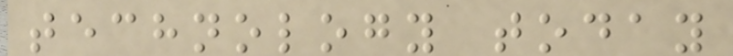technology today
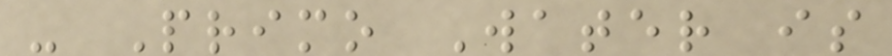- Primo Water is
